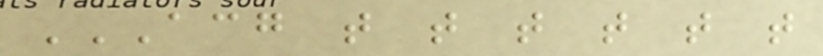ACG T T T T T T
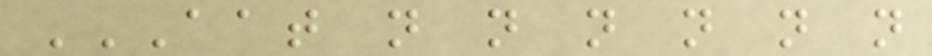AAT N N N N N N
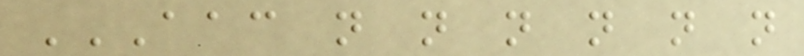AAC N N N N N N
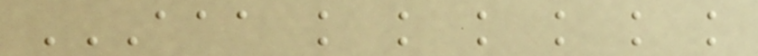AAA K K K K K K
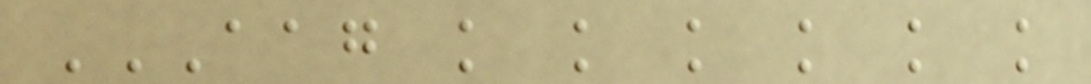AAG K K K K K K
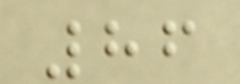86
